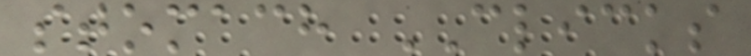stomach CLICKS
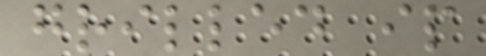grilled ip
